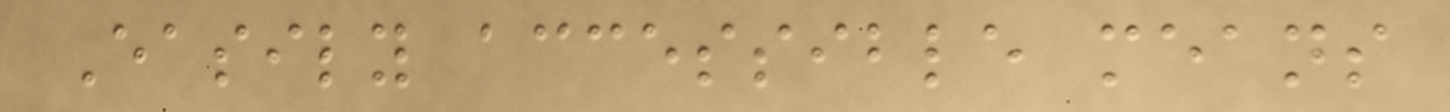Easily accessible means
